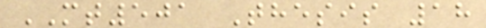MT501 Thesis 18
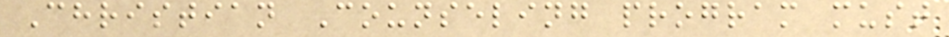Christian Counseling program must
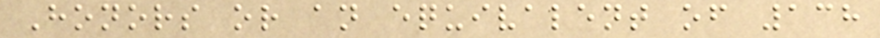Honors or an equivalent of 138
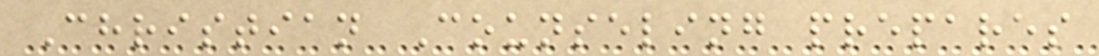Christian Counseling prepares
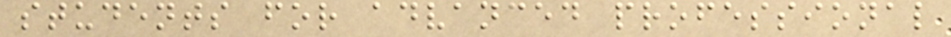students for advanced professional
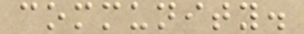community.
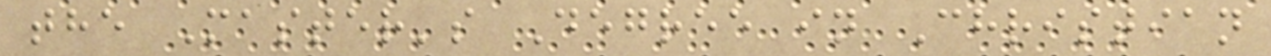the Master's Degree in Christian
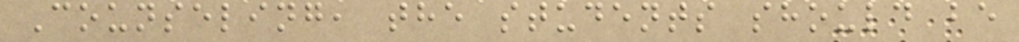Counseling, the students should be
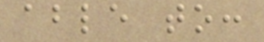able to:
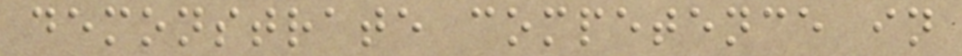demonstrate competence in
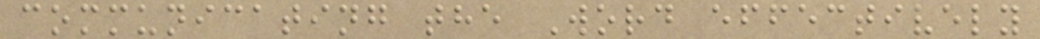communicating the Word effectively
